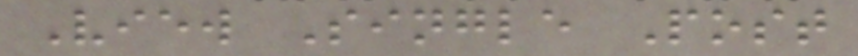View Single Post
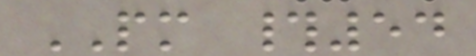PM #54
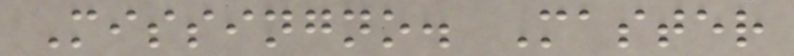Missingno. Master
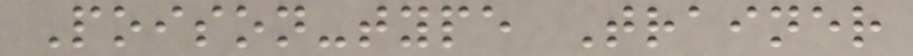Poison-type Trainer
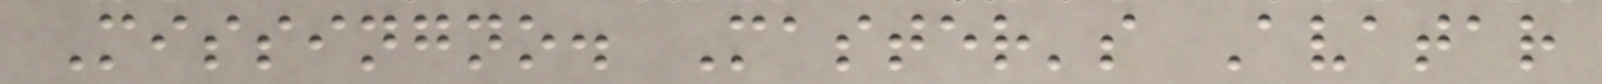Missingno. Master's Avatar
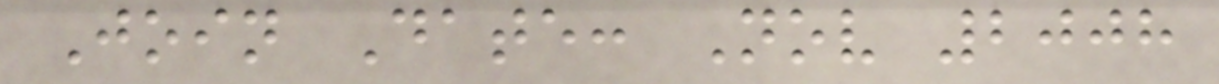Join Date: Nov 2008
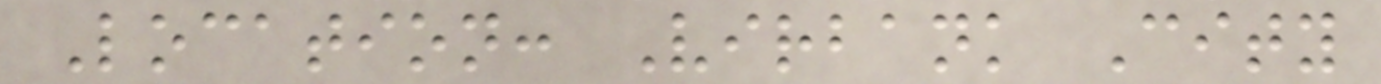Location: Virbank City
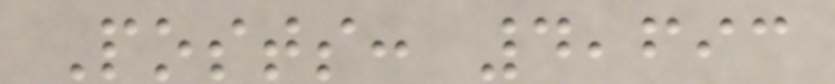Posts: 4,693
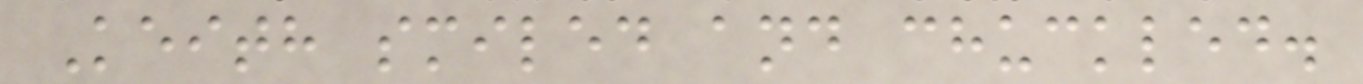Keith smiled and chuckled.
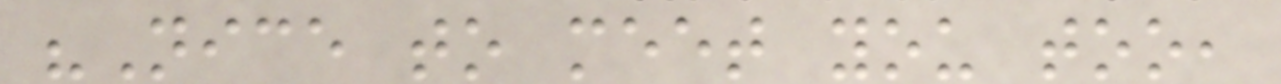"Nice to meet you too,
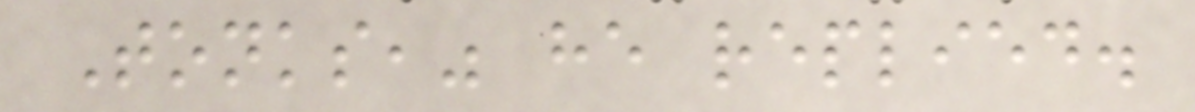Tonks," he replied.
